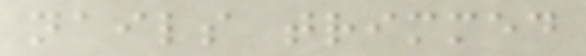nails trimmed
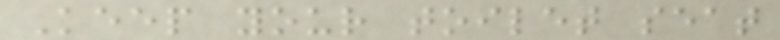Keep your toilet seat
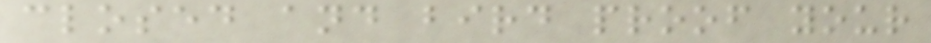closed and bird proof your
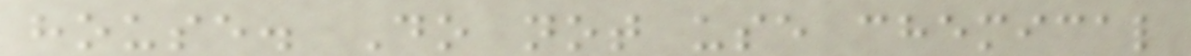house. Do not use chemical
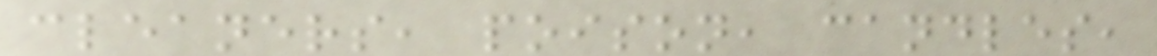cleaners, poison, candles,
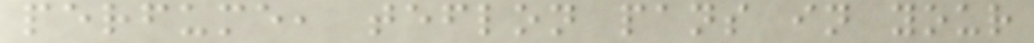perfume, teflon pans in your
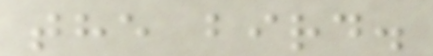the bird.
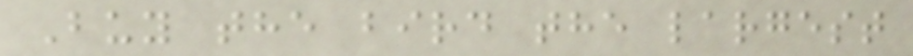Buy the bird the largest
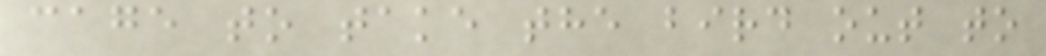cage to take the bird out to
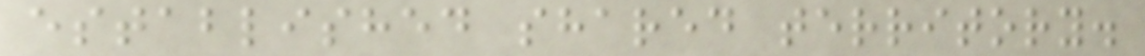established shared territory.
